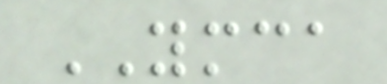YMCA
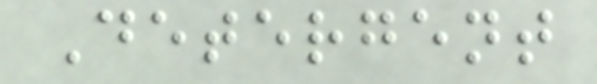Detergent
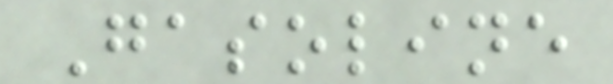Gasoline
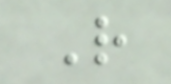R
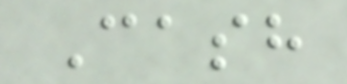Cash
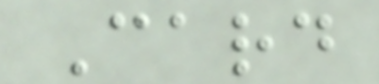Card
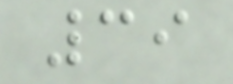39
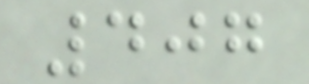407
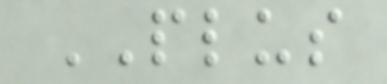PLUS
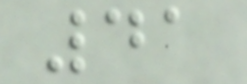41
